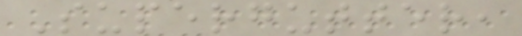Supergutter,
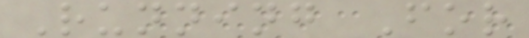Running For
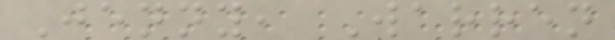Jenny, Warren
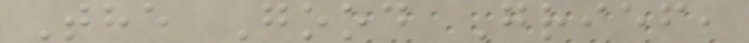The Good Grief,
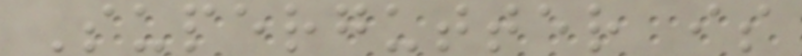Supergutter is
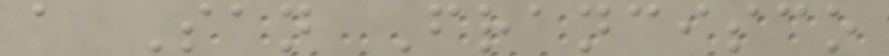a San Francisco
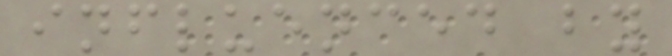influenced by
